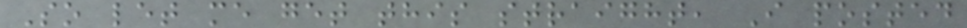So let me get this straight, I posted
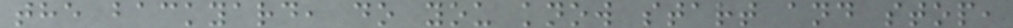the backyard, do you know start and stop,
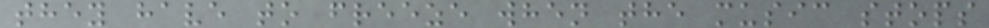they have to freeze when the music stops
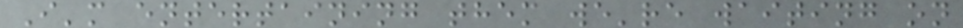I'm entertaining them we're waiting on
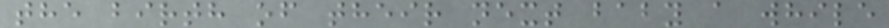the birth of their next baby a while
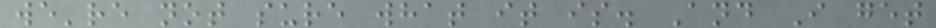we're not sure what it is. And I get
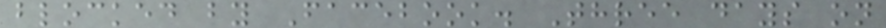blocked by Facebook. Three days on
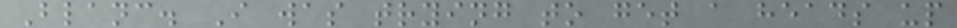Blanc. I was trying to get a heads up
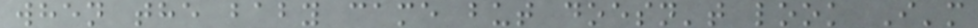when the baby came but doesn't look I'm
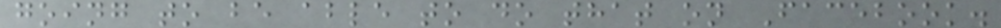going to be able to do that on Facebook.
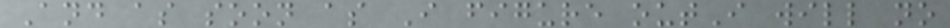And as soon as I figure outI will no
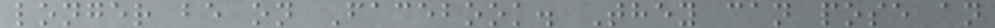longer be on Facebook. They can pose an
